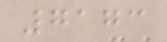7173
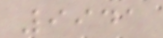9941
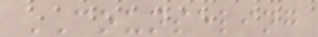COUNSELING
